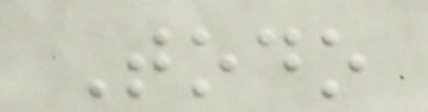Todo
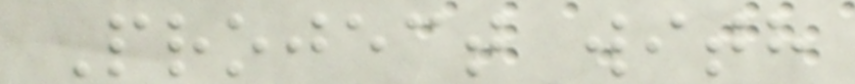Project with
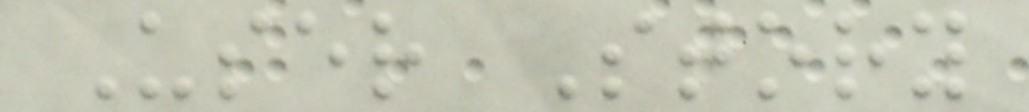User Story
